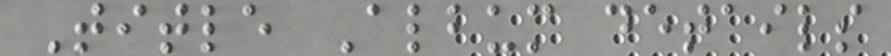Title Album details
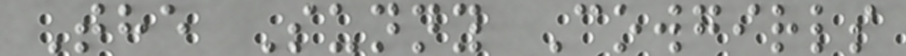The Sunny Cowgirls
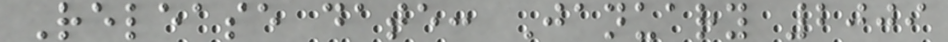Release date: January 2009
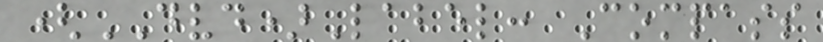(DVD)Label: Compass
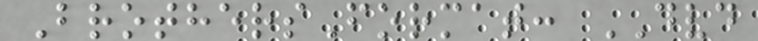BrothersFormat: DVD
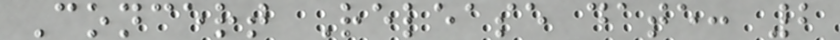Concert Release date: 2
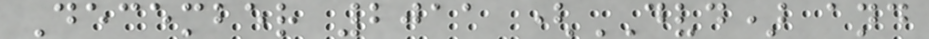December 2011 (DVD) and
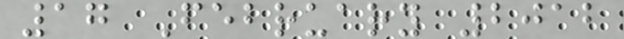17 February 2012
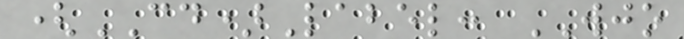(CD)Label: WJO
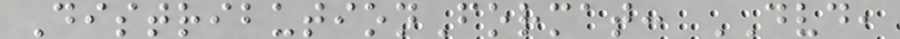DistributionFormat: DVD,
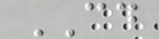CD
